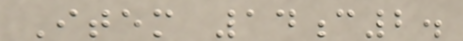Item 14c2.
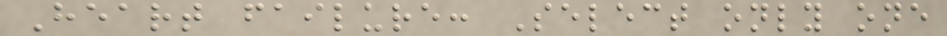Heart failure: Select only one
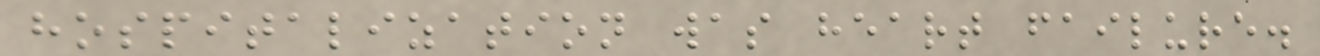hospitalization was heart failure.
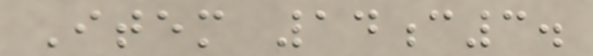Item 14c3.
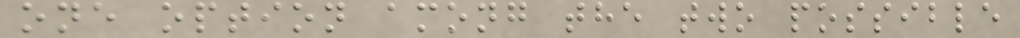one option among the two possible
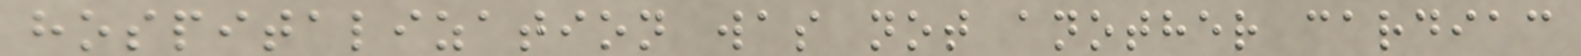hospitalization was not another cardiac
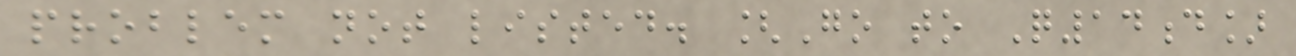problem not listed. [Go to Q14d]
